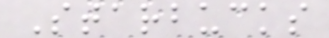Starbucks
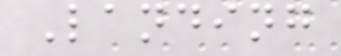Landing
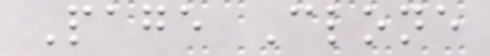Page Clone
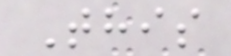This
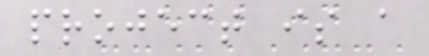project is a
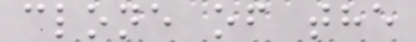clone of the
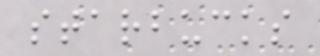starbucks
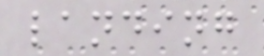landing
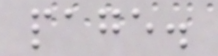page.
